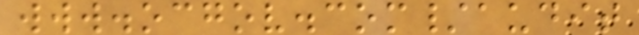www.ocgov.com/audit
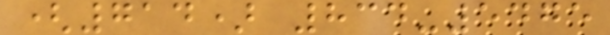(714) 834-5475
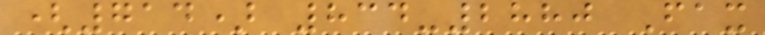(714) 834-2880 Fax
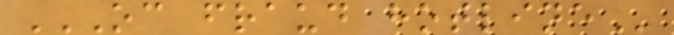OC FRAUD HOTLINE
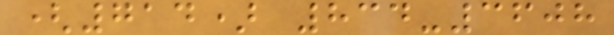(714) 834-3608
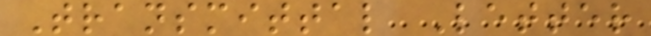Transmittal Letter
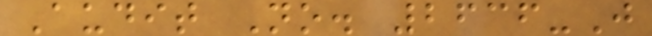Audit No. 2636-J
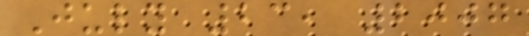July 23, 2007
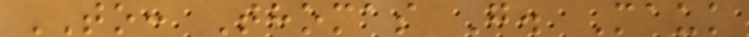TO: Thomas G. Mauk
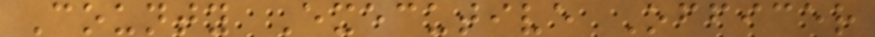County Executive Officer
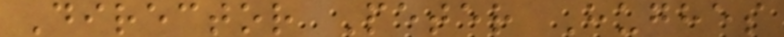Director Peter Hughes
